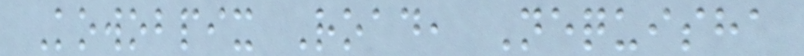Kowobpix Road, Nequisha
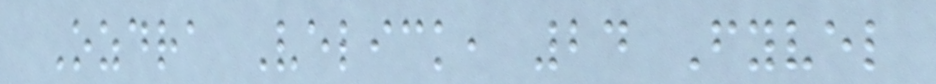Ozdra Velick, 24 Fyvel
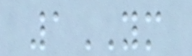1YM
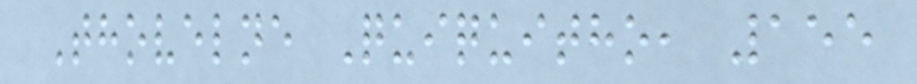Thovelne Quiquitho, 155
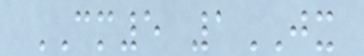CM5 1JX
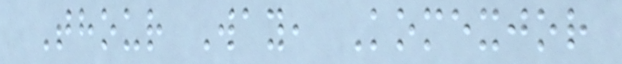Thour Way, Komexjor
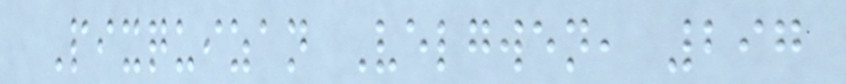Pixquizan Velgwen, 297
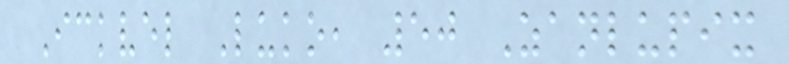Ickvel Luko, 50 Zanlupix
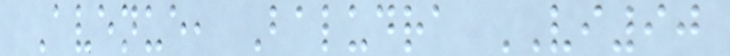Avenue, Baludra VI90
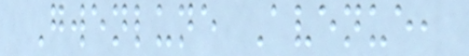Gwenlune Avenue,
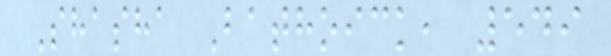Shasha Bathoick, 549
